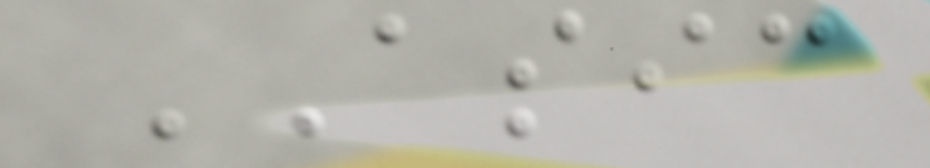ASIC
